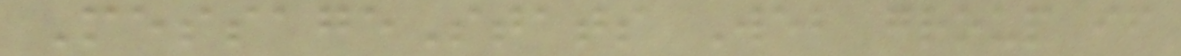MessageStats Web group if
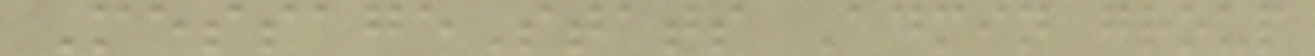MessageStats Admin group
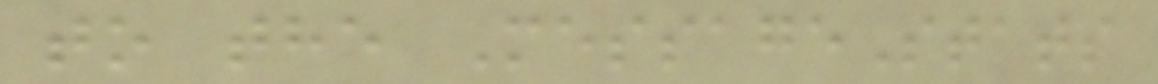to the MessageStats
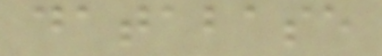database
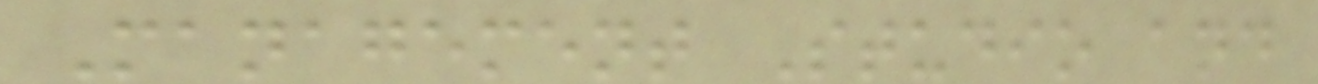Management Studio and
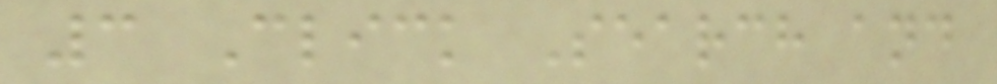3 Click Search and
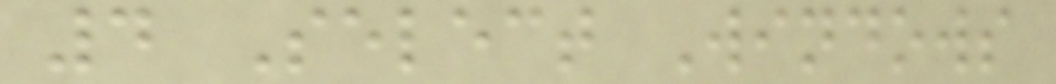4 Select Windows
